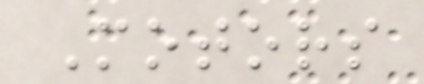Motors
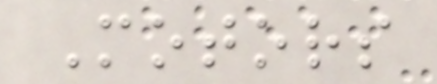Motors
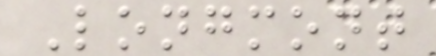Longmont
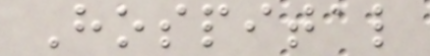Hospital
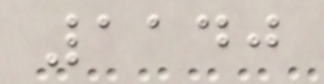1140
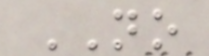NO
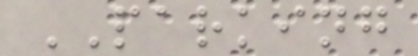PARKING
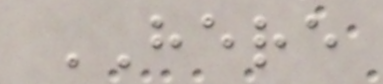HERE
